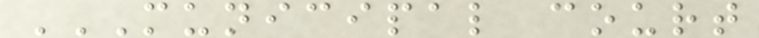MUNICIPAL COURT
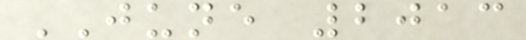JUNE 2013
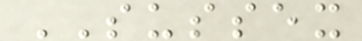SUSSEX
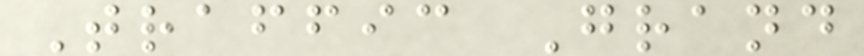Traffic Grand
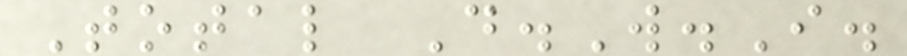Total D.W.I.
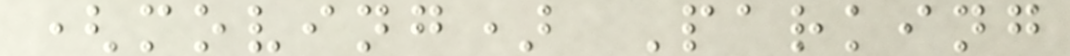(moving) Parking
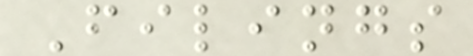Filings
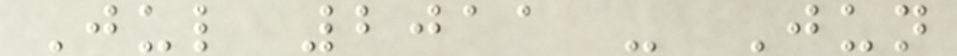Jul 2011 - Jun
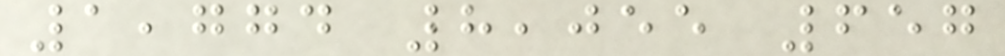1,774 8,055 657
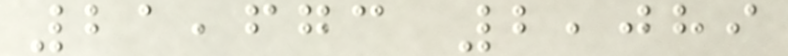21,673 2,089
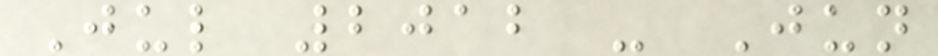Jul 2012 - Jun
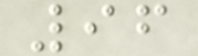96
